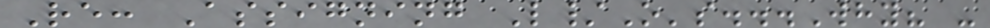Re: Assigning L/O's...Why? -
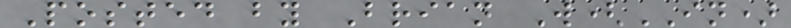Posted by Brian W(IN)
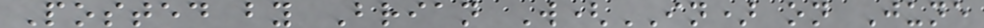Posted by Brian W(IN) on June
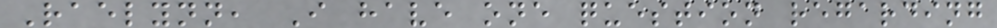Raelynn, I have one question regarding
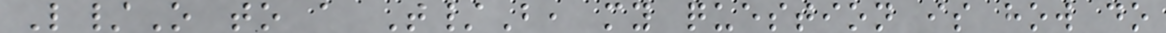L/O to a T/B, my question is how do
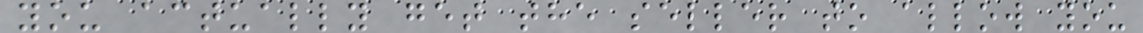you actually get the seller to allow you
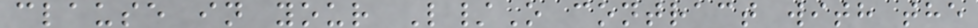clause in your L/O contract with the
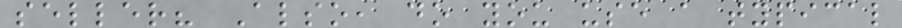seller? Also, do you use a typical
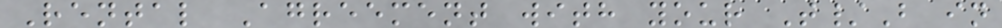Rental Agreement with your T/B in
